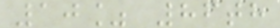10% 86th
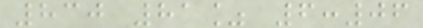830 81% 6:06
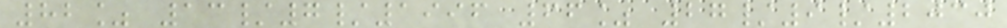82% 13/7/1996 66% 27/9/2030
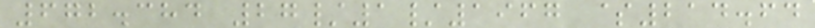672.384 27/1/1967 $214.64
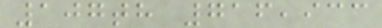107th 716,933
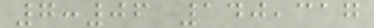7:06 140,317
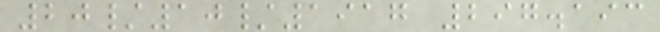20/10/1917 297.193
